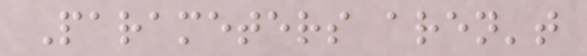Parameters aren't
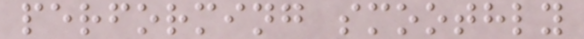performing smoothly
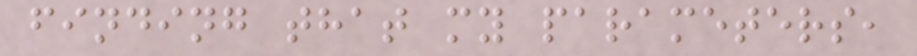finding that my parameters,
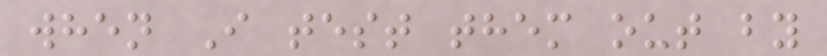when I test them out by
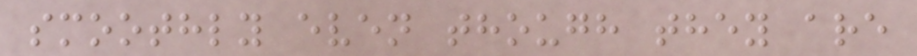smoothly even though they are
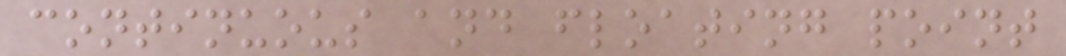continuous and floating point
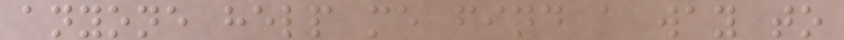anyone help me find a way to
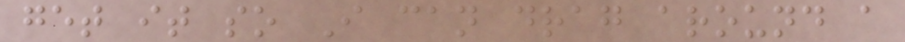get it so I can drag around a
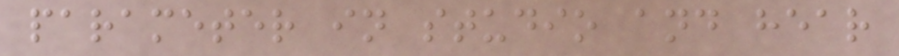parameter in studio and hear
